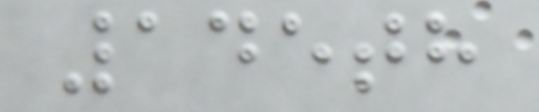145th
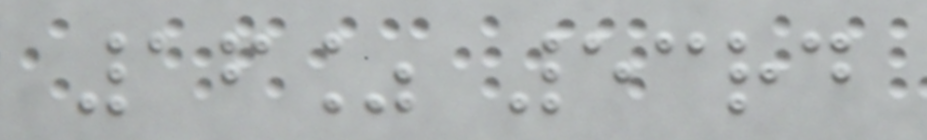16% 53rd
